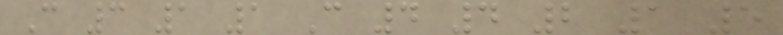C 3 1 1 C 4 4 2 1 5
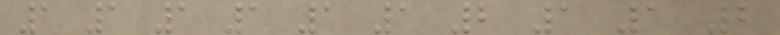1 1 1 1 1 1 2 1 1 2
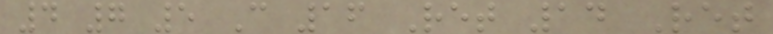4 7 5 C 16 Ret 14 Ret
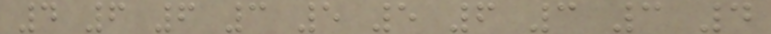4 6 6 3 5 5 6 3 3 4
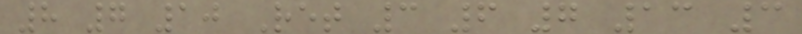8 7 10 Ret 3 6 7 13 3
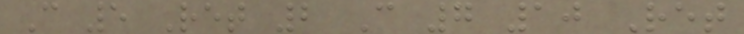C 5 Ret 2 C 7 10 Ret
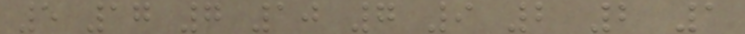5 17 7 10 7 9 2 2 1
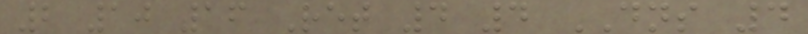2 10 16 Ret 4 4 DNS 4
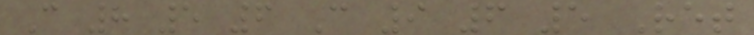C 8 5 6 C 9 6 5 Ret
